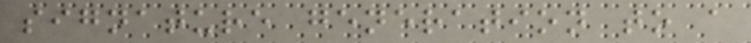signature generation to a
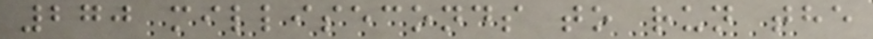270 milliseconds to run the
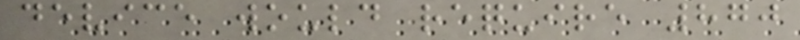device would require 870
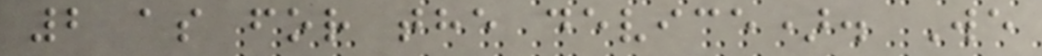2 as for the device). We
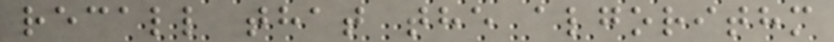recall that the algorithm
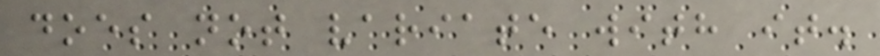does not variate with it.
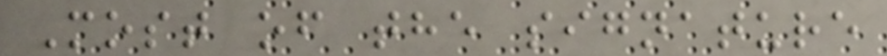Most of the signature
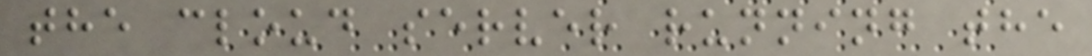the cloud server running the
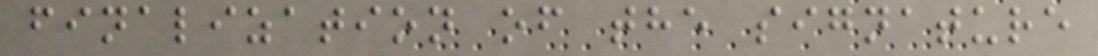finalization of the signature
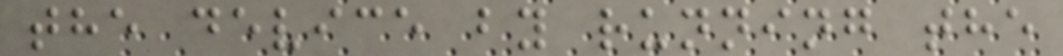the device by running the
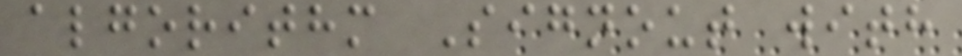algorithm Signout with
